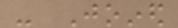- Joined
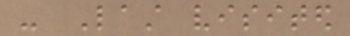- Last visited
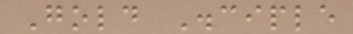Gold Disciple
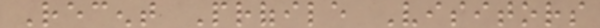Recent Profile Visitors
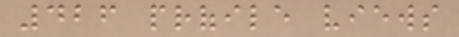426 profile views
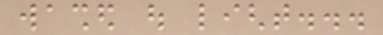washed out light...
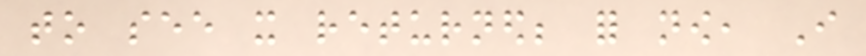to see it returned; for now, I
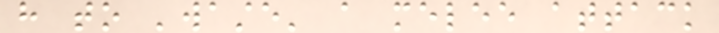have to 'waste' a melee attack
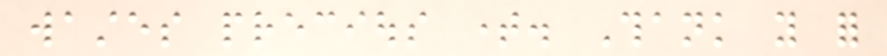wastes precious time. Thank you for
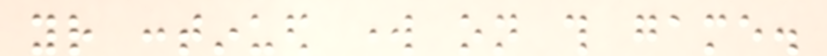your continued work on this game.
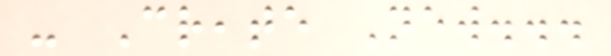- Create New...
